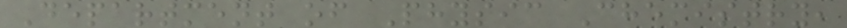Department of Physic Chemistry,
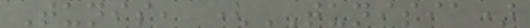Tunis, (TUNISIA)
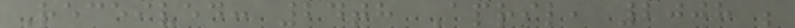Received: 24th April, 2008 ;
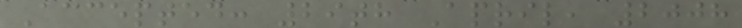Accepted: 29th April, 2008
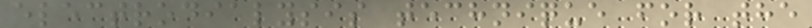electrodialysis technique for the
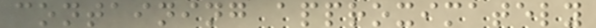containing approximately
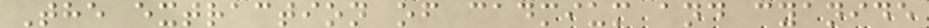The extraction of cadmium and cyanide
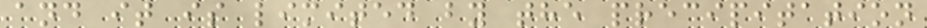and it is limited by the precipitation
